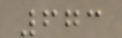673
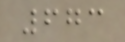673
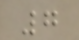7
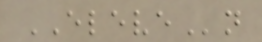ELEVEn
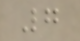7
